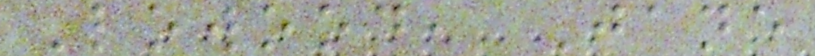Lowood, Jane
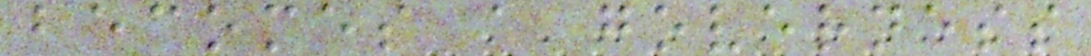becomes a governess
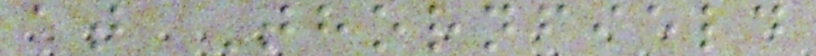at Thornfield
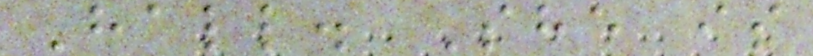Hall. She is
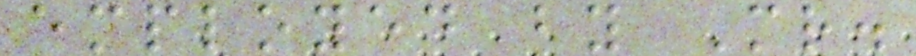employed by Mr.
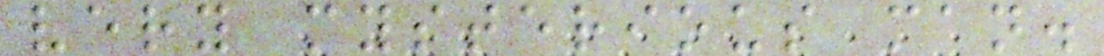very mysterious man.
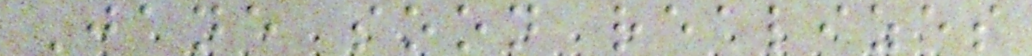Jane soon realizes
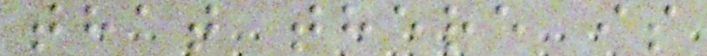that there is
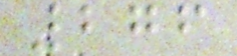276
